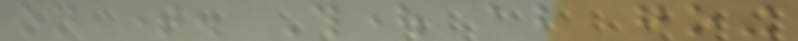on time. Thought about going
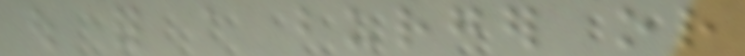out for a burger or
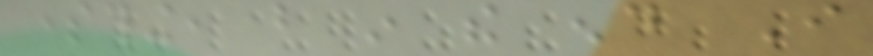something, but in the end I
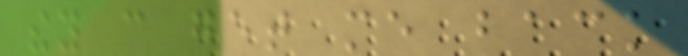they can get me back
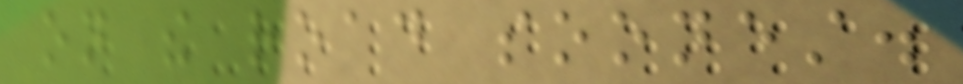on the road soonest.
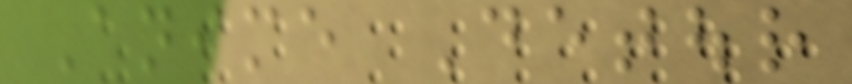Anime Detour
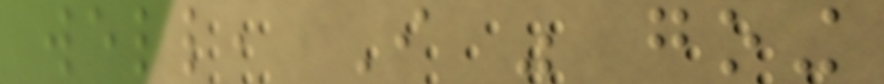well, I was going
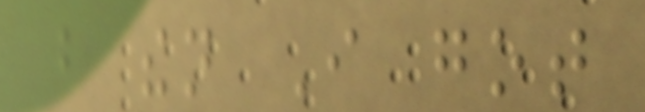but then I got
